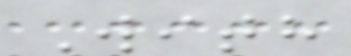With
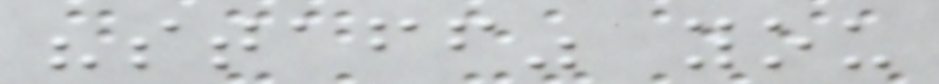"staff" you
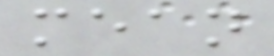mean
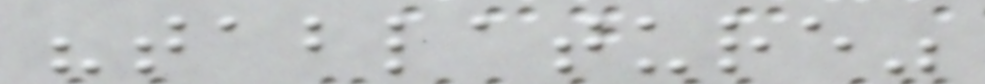"tablature"
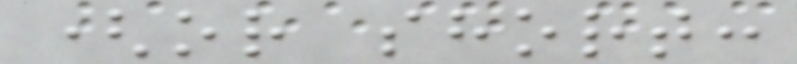(or short:
